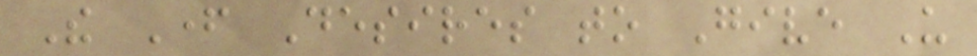The Father Desires to Give Us
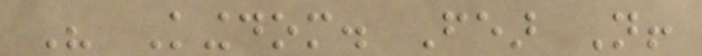His Kingdom. Fear Not!
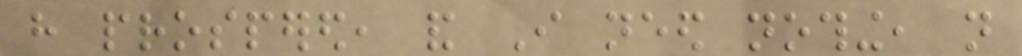have prospered, and I need nothing, not
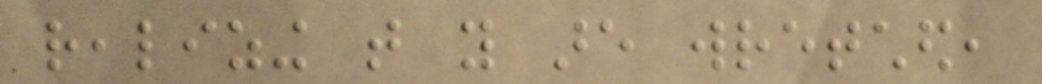realizing that you are wretched,
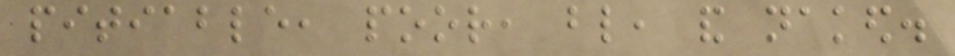pitiable, poor, blind, and naked.
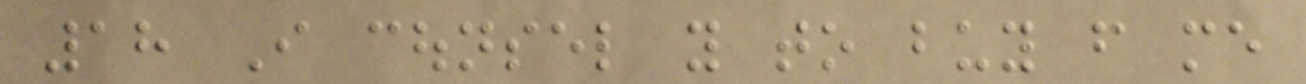18 I counsel you to buy from me
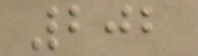202
